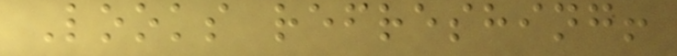Looks refreshing!
